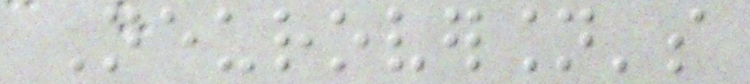Neuroversion's
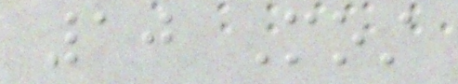10 Most
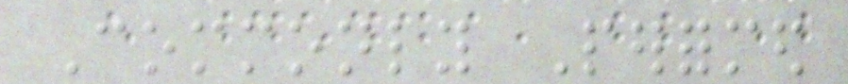Commonly Performed
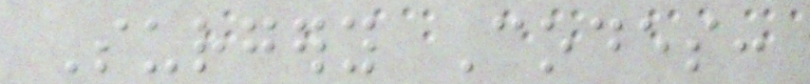Surgery Codes:
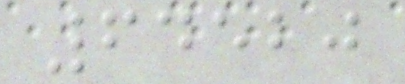64520
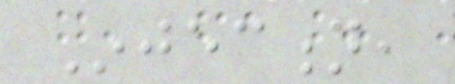Injection,
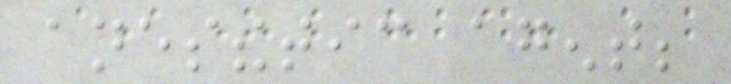anesthetic agent;
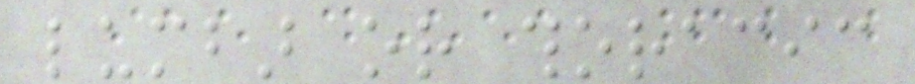lumbar or thoracic
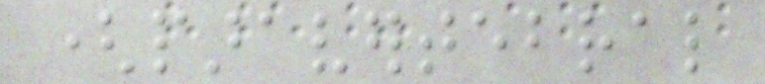(paravertebral
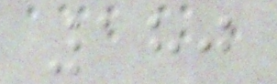180
